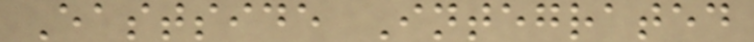Eastside Integrated
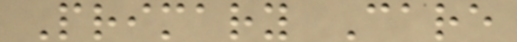Primary Care
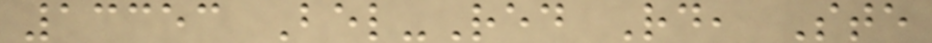13353 Bel-Red Rd, Ste
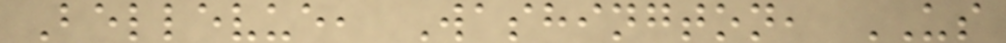Bellevue, Washington, US
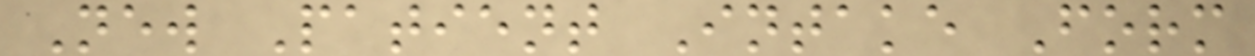New Patient Intake Form
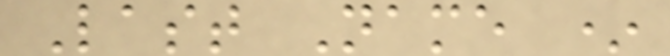Last Name *
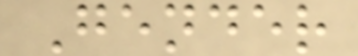Gender
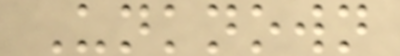Unknown
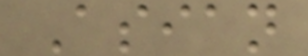Asian
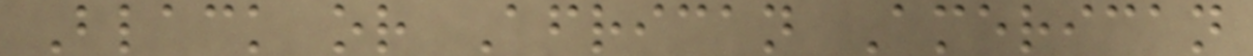Black or African American
